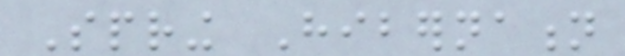Spring Hibernation
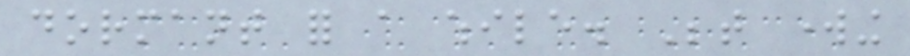dormant for a while. Between working
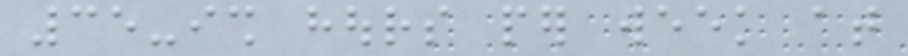35-ish hours per week at
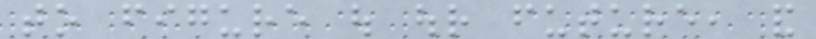to figure out our future, and
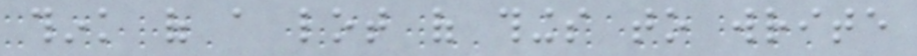think of a lot of things to write
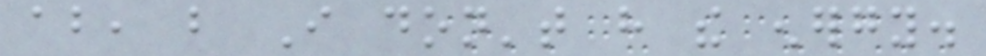about, but I don't have the energy.
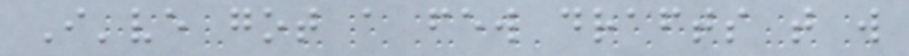I've got a few drafts that will
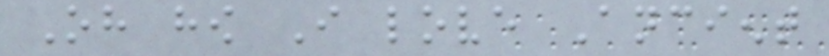Oh how I love Ancient
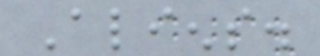Aliens.
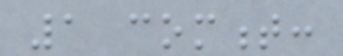1 comment:
